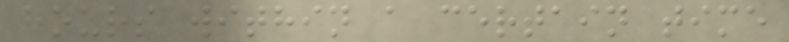hours within a certain time
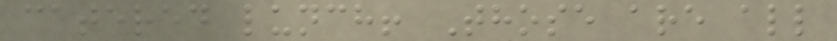catered lunch! Those are all
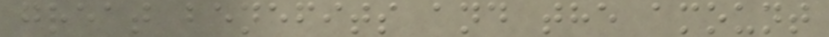great benefits and the amount
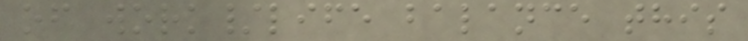of work/life balance this
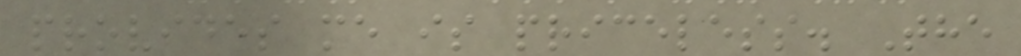provides me is priceless. The
